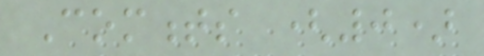Comments (0)
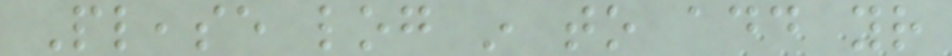Please log in to add your
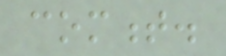comment.
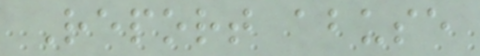Report abuse
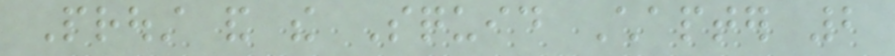Proust and the Squid Chapter 2
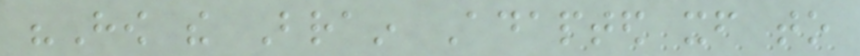"How the Brain Adapted itself to
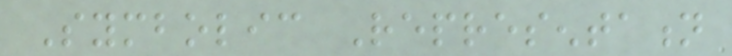Symbolic Representation
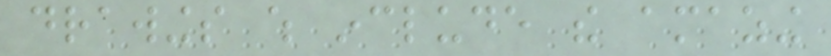drawings which include the amazing
